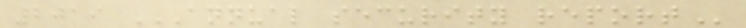2019 ANNUAL SECURITY REPORT
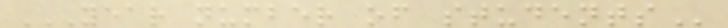YEAR NUMBER OF STUDENTS
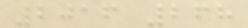2016 268
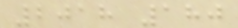2018 180
